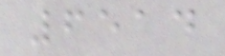6514
